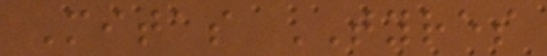Mitas TYRES
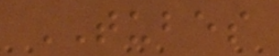TUBES
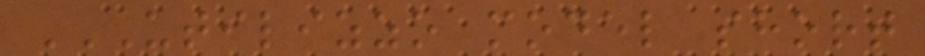UTILIZZO MODEL SHORT
